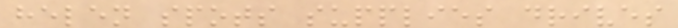helen spots supplies drives
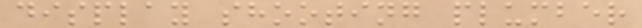display shooting plumber
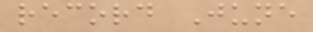record June
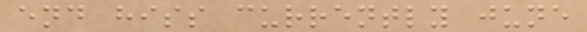end hiss currently june
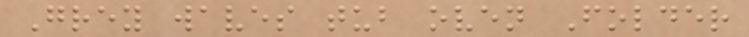Grey waves tub oven Folder
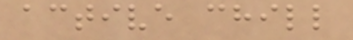active chill
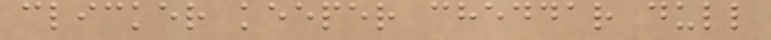clicker keeper cheddar dull
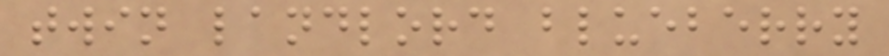twin landlord blueberry
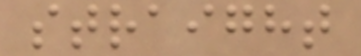straight
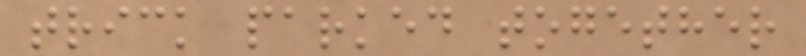trick parked together
